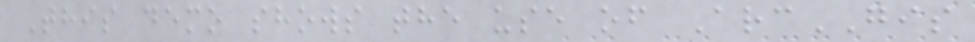This demo shows the use of ArcGIS
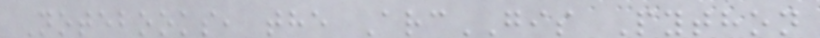Notebooks, the ArcGIS Python
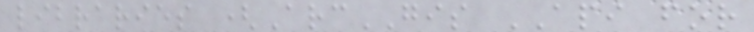libraries (ArcGIS API for
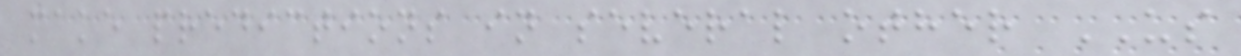make predictions in several other US
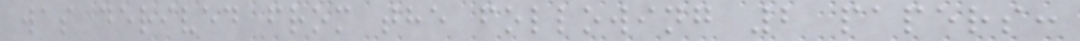was derived from the following 2 papers:
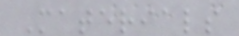Materials
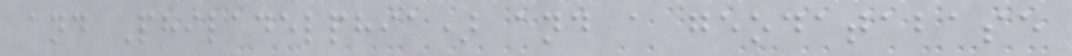and Philadelphia) and a geodatabase
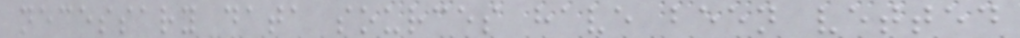necessary data sources have been vetted
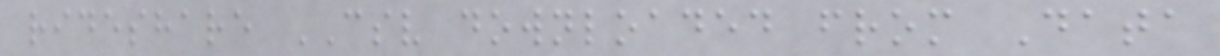rideshare CSV downloaded from Data
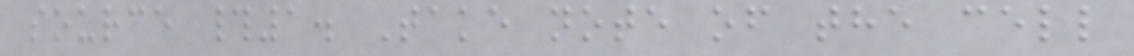source #1. Take note of the cell
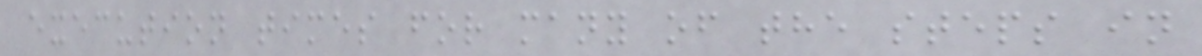execution times for many of the steps in
